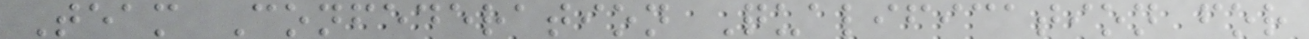Team Confederation Qualification for
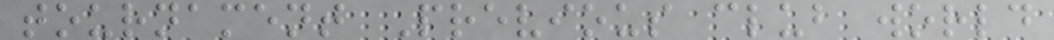tournament Previous club world
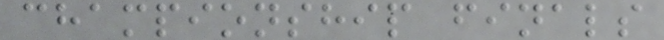championship finals
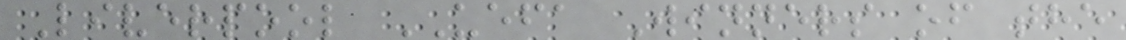Liverpool UEFA Winners of the
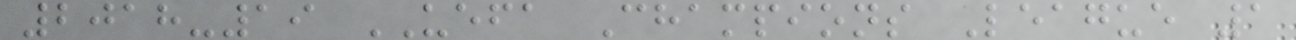2018-19 UEFA Champions League 1
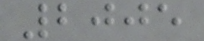2005
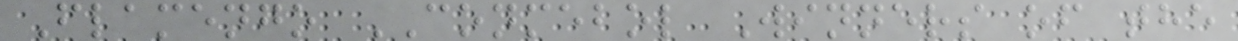Flamengo CONMEBOL Winners of the
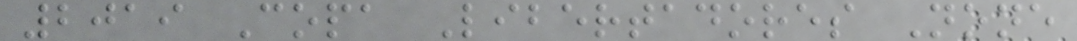2019 Copa Libertadores None
